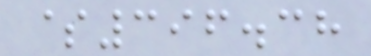$396.38
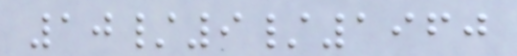10/9/1960
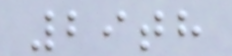29th
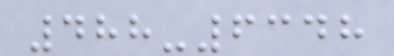488-6348
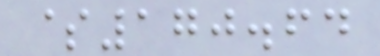$170.64
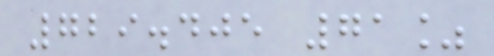729.405 71%
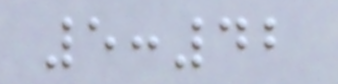5:42
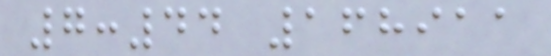7:44 168911
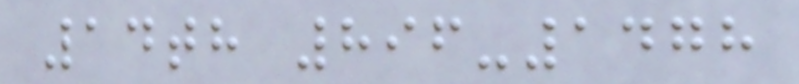14th 896-1478
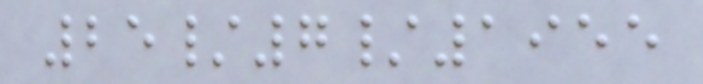25/7/1955
